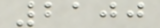2100
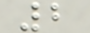2
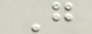G
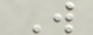W
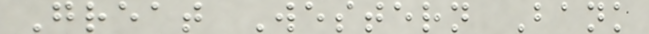Great Western Bank
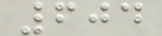604
